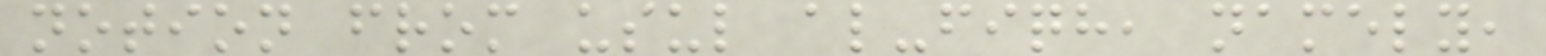notion from usul al-fiqh, namely,
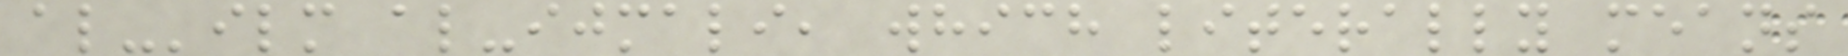al-'ilm al-ijmali, which literally means
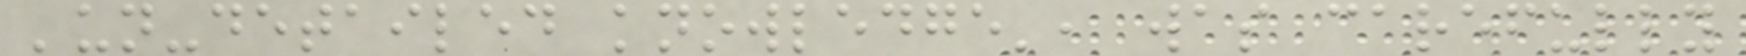'un-detailed knowledge', was carefully
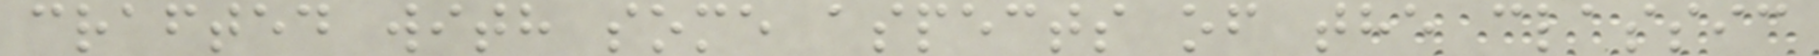crafted with some aspects of the classic
